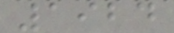1924
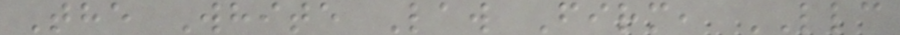The White Law Firm, LLC
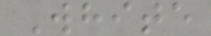White
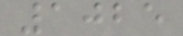1025
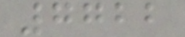7722
